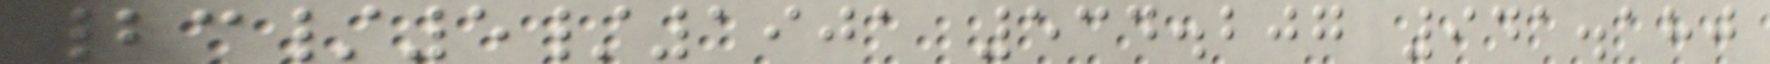23/5/1901 534.207 941.180
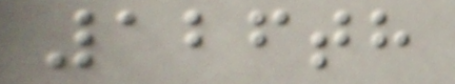126th
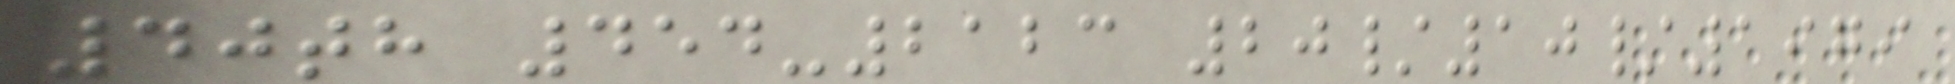40th 454-2123 20/10/1979
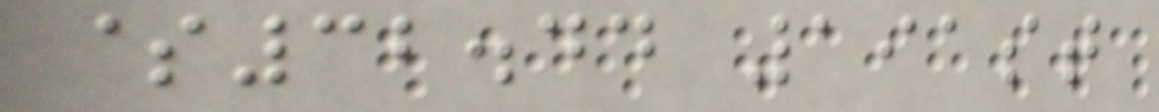$32.44 191st
